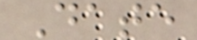Date
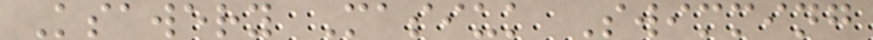Ksawery Masiuk Swimming
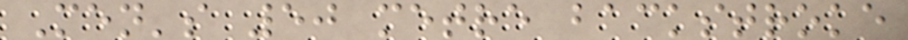Men's 50 metre backstroke
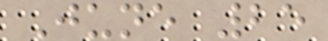June 25
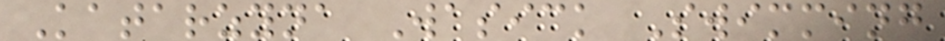Katarzyna Wasick Swimming
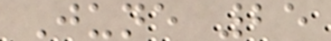June 25
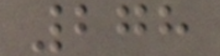278
